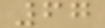67
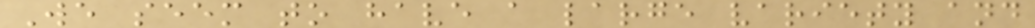We seem to have a large variety and
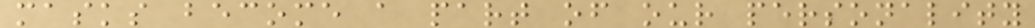masks become a part of our personality
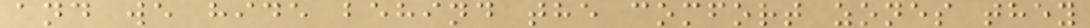and we hide behind the comfort zones they
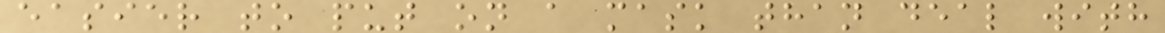easier to put on a mask than deal with
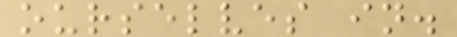ourselves in.
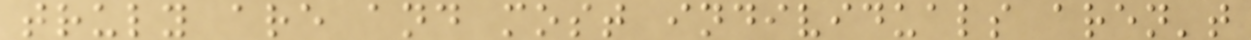truly are and most individuals aren't
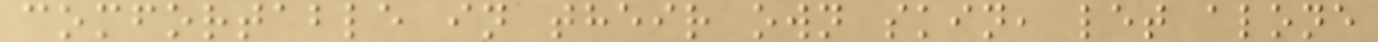comfortable in their own skin, let alone
